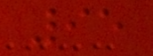95
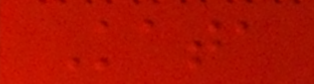Kata
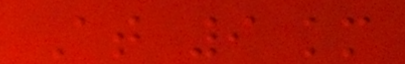At 9 km
